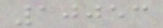10053
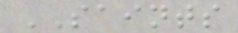SAINTS
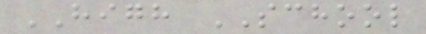HIGH SCHOOL
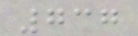737
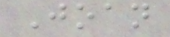Joan
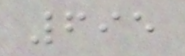695
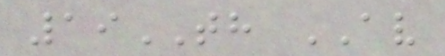19TH AV
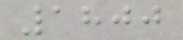1800
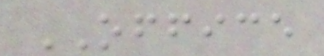OFFICE
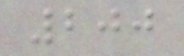200
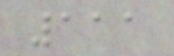111
